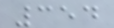354
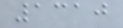1310
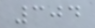304
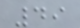49
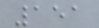151
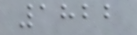1822
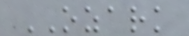OZARK
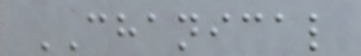CHANICAL
